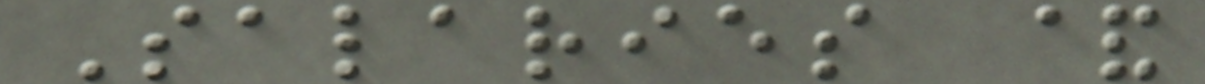Salaries &
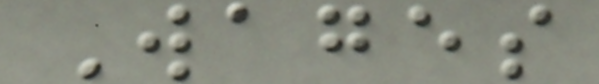Wages
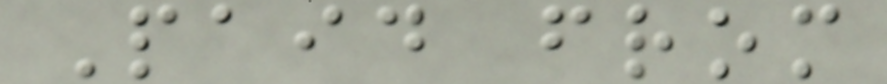Paid from
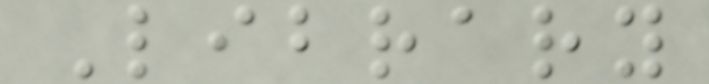Library
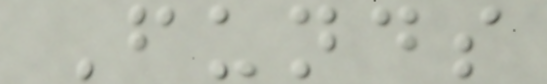Funds
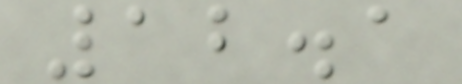12.1
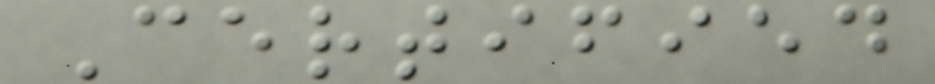Certified
